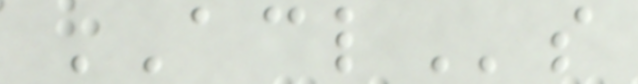ACLs
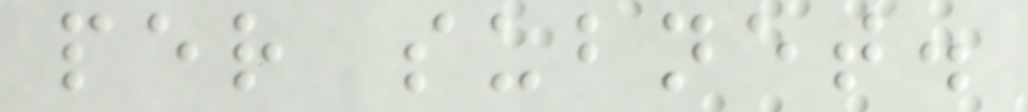per subnet.
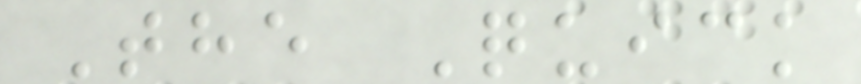The Quick
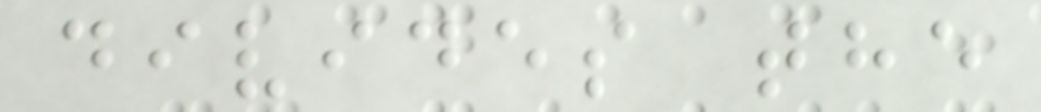divides the
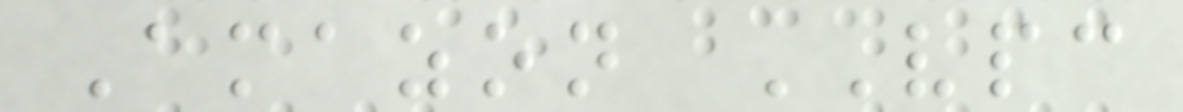Amazon VPC
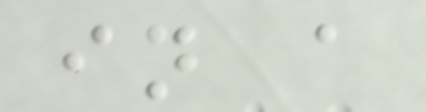in a
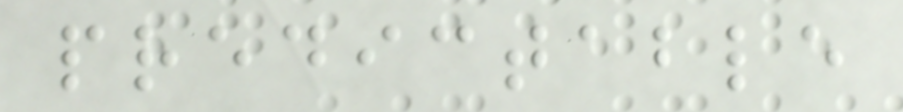predictable
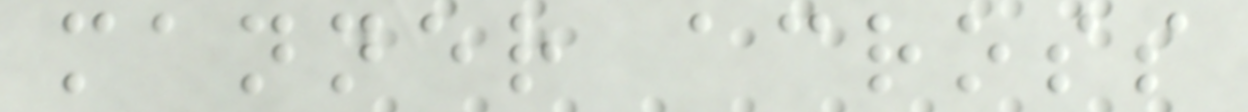manner across
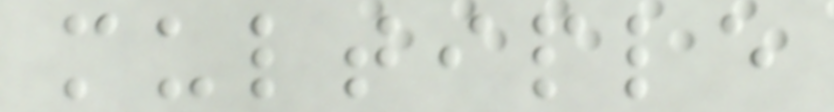multiple
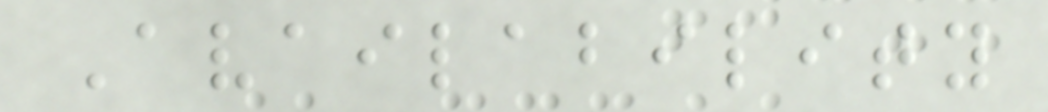Availability
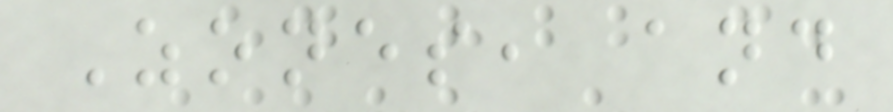Zones, and
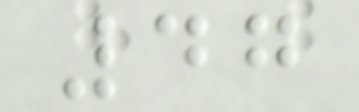47
